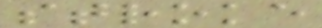stroke
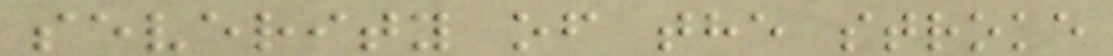severity of the stroke
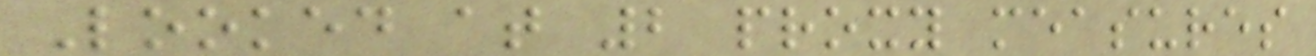Looked at 2 proxy measures
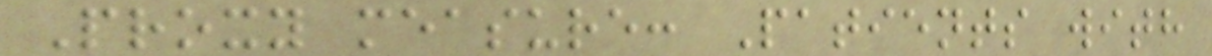Proxy measure: Patients with
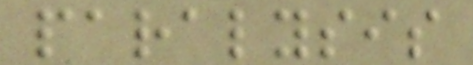paralysis
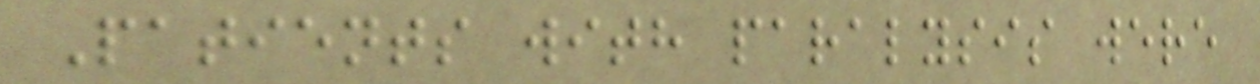Patients with paralysis were
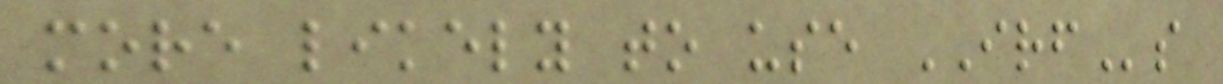more likely to use IRFs
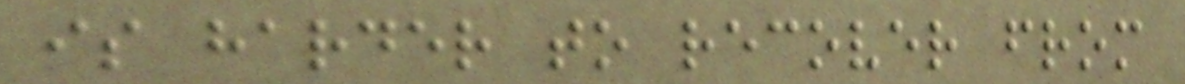is harder to recover from
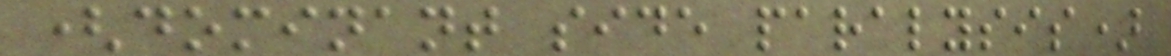(dominant side paralysis)
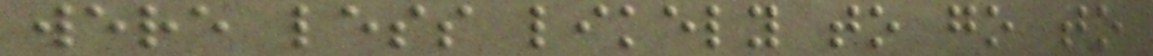were less likely to go to
